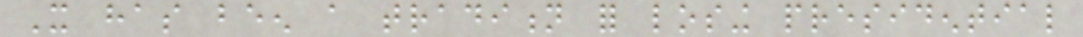It has been a tradition for losing presidential
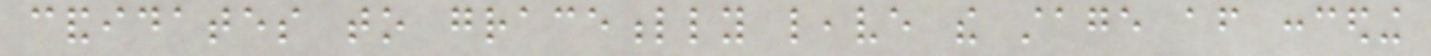candidates to gracefully leave the stage after conceding
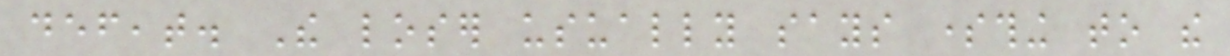defeat. The loser usually says something to the
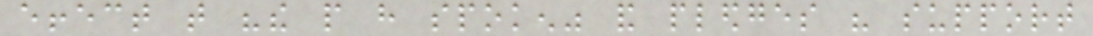effect that "the people have spoken" and pledges his support
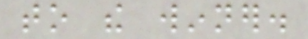to the winner.
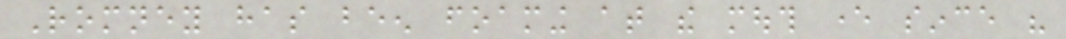Romney has been foaming at the mouth ever since his
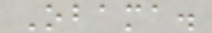Obama.
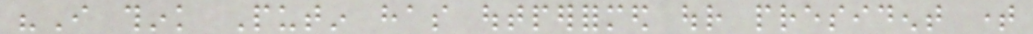"I think Putin has outperformed our president time
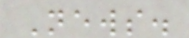News.
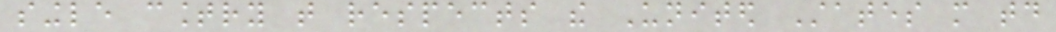single country that respects the United States more today
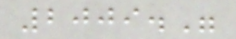2009."
